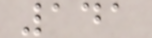141
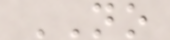NO
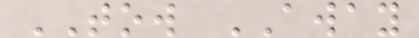TOW AWAY
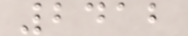2412
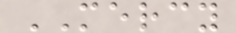MERCY
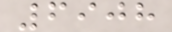6908
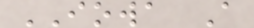IOWA A
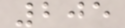205
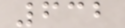632
